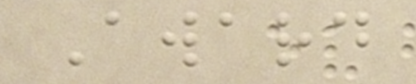Award
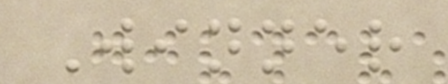Winner
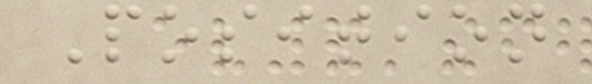Position
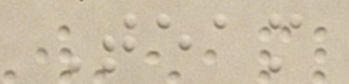Team
